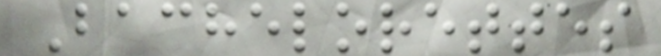Bachelorettes
